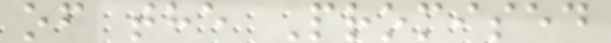of the Promised
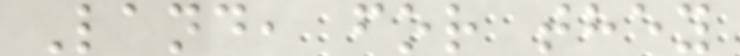Land, for they
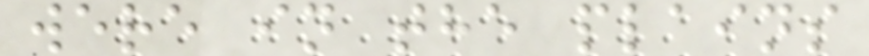were in the plains
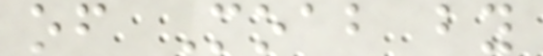of Moab by
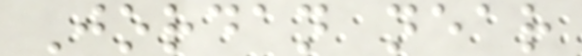Jordan near
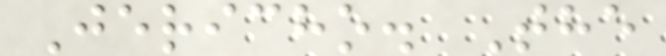Jericho. The
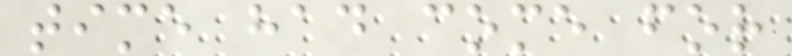time had come for
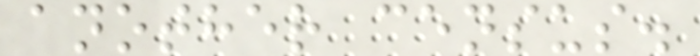another census.
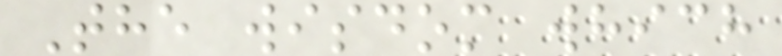The wisdom which
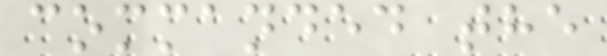commanded the
